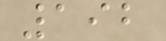192
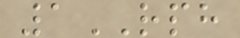1RPH
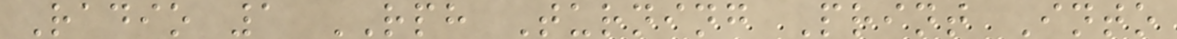Radio 1 RPH Turning Print Into
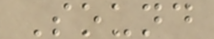Sound
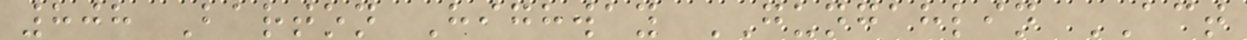808 Barton Highway GUNGAHLIN ACT
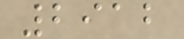2912
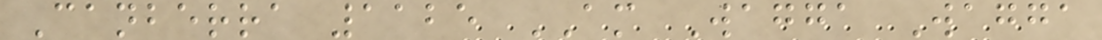Canberra 1125 AM Wagga Wagga
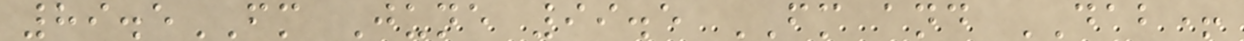89.5FM June 99.5 FM and DAB+
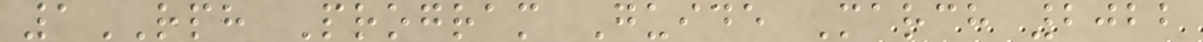1RPH Program Guide March 2022
